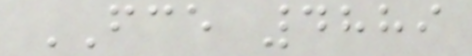FCE 4889
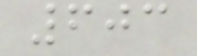603
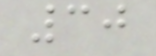30
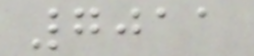7011
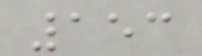153
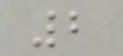2
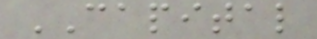CAPITAL
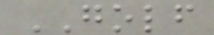GOLF
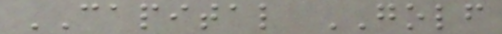CAPITAL GOLF
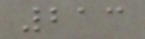213
